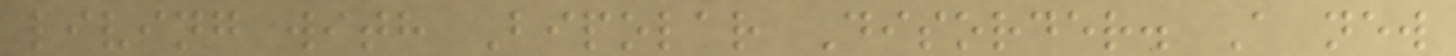living with Bipolar Disorder. A new
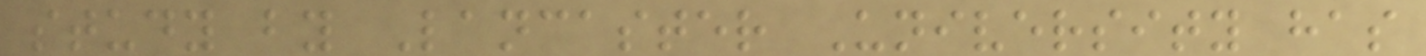study by Lancaster University has
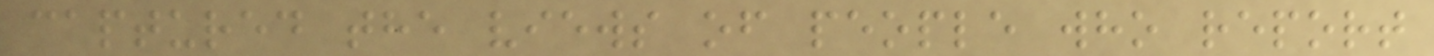captured the views of people who report
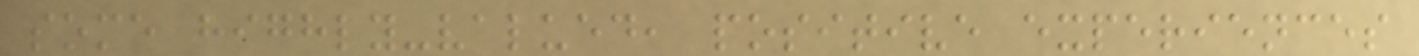some highly-valued, positive experiences
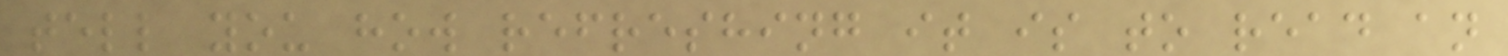tell you how refreshing it is to read an
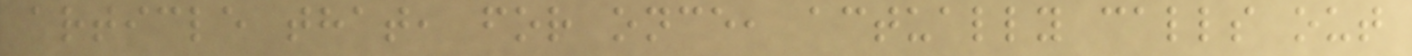article that, for once, actually calls out
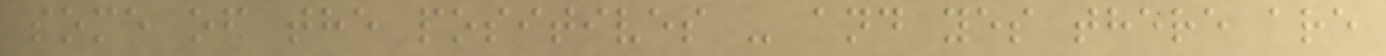some of the positives - and yes there are
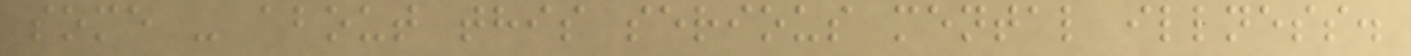some - about this serious mental illness.
